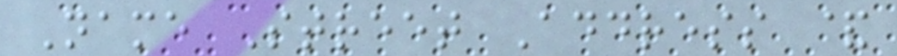Name Street Address &
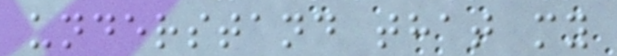understand that my
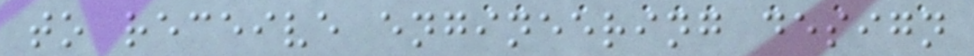to receive engineering design
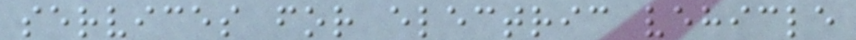services for electric vehicle
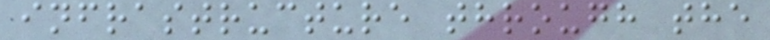infrastructure through the
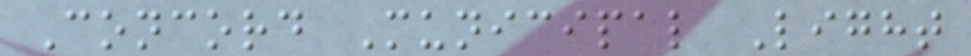Concord Municipal Light
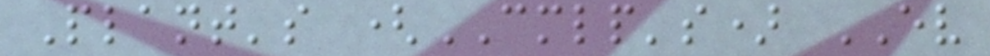Plant's (CMLP's) EV
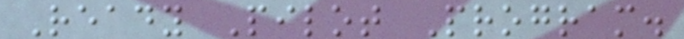Ready Pilot Program.
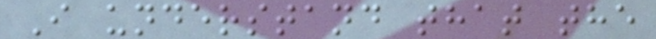I understand that the
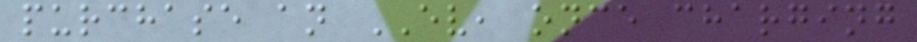purchase an EV, once charging
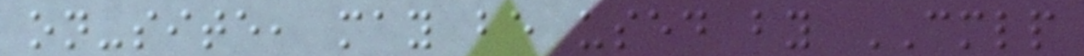on-site, may be used by CMLP
